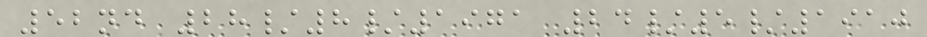52nd 28/8/1971 24/5/1910
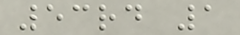53rd 1
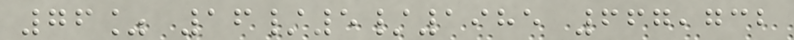76% 16/5/1985 667,732
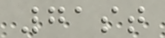71st
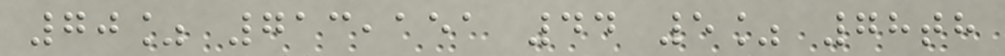70% 713,151 44 5% 78th
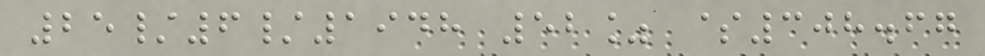25/6/1948 52% $308.67
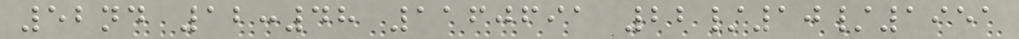52nd 12:48 1160691 22/10/1951
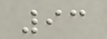93
